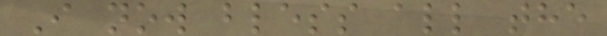I now bless all the
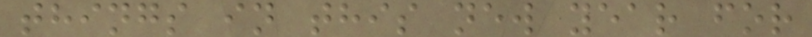things in this new year for
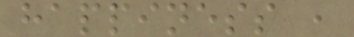happiness ,
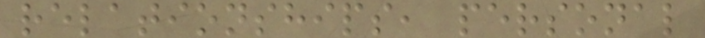relationships, personal
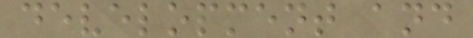development and
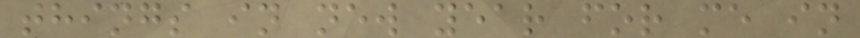things in new year for me in
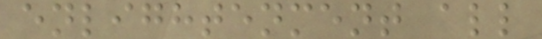enlightenment all
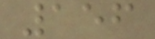156
